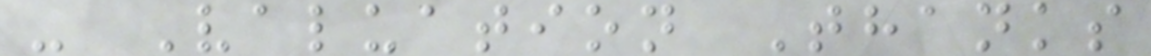- Valuation Thanks
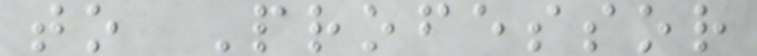to Professor
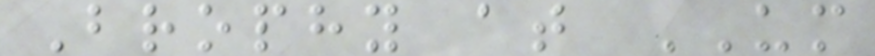Brophy at UM
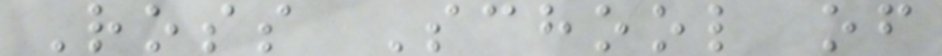Ross School of
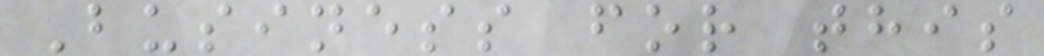Business for this
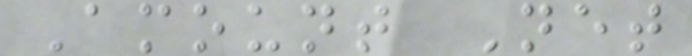Amount Net
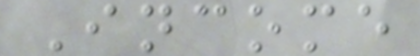Income
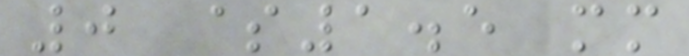0 $1.5 mm
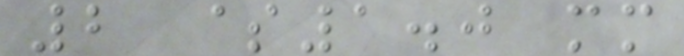2 $1.0 mm
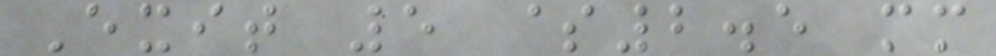Exit 5 $2.5 mm
